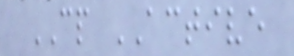CP ACTIVE
